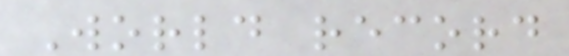World record
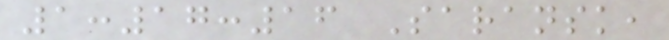1:17:16 Saransk,
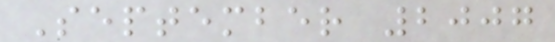September 2007
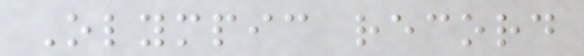Olympic record
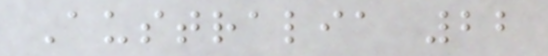Australia 22
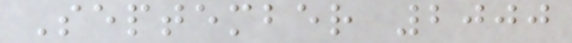September 2000
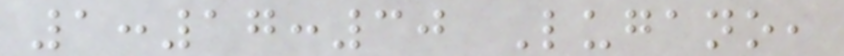1:17:30 Lugano,
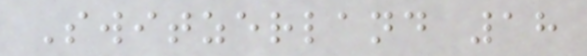Switzerland 18
